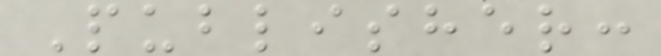Publisher:
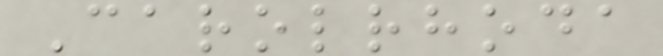Carolrhoda
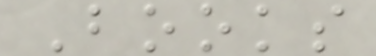Books
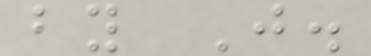by J.
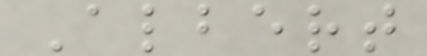Albert
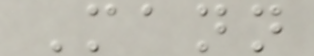Mann
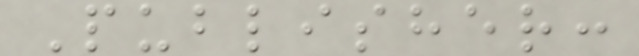Publisher:
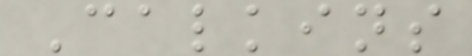Calkins
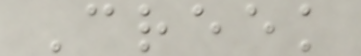Creek
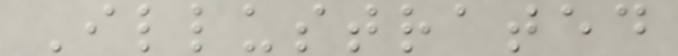Illustrated
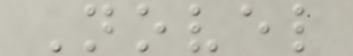Novel
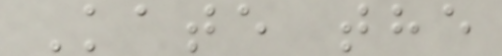Kate the
